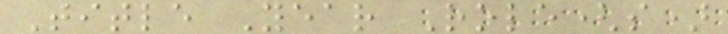Title Year Role(s)
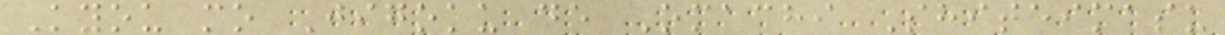Kyou mo Jigoku de Omachi Shiteimasu
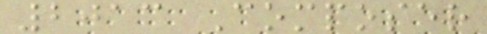2013 Composer
